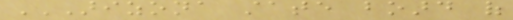ARIZONA STATE BOARD OF
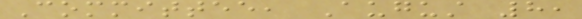Committee, August 8,
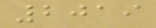2019
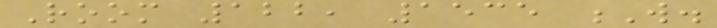Room 122, 1535 W.
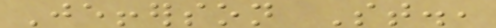Jefferson St.,
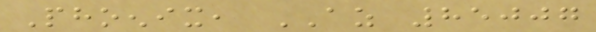Phoenix, AZ 85007
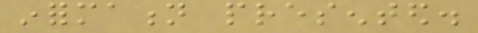information presented.
